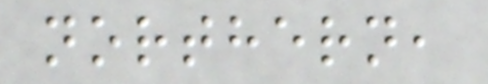northern,
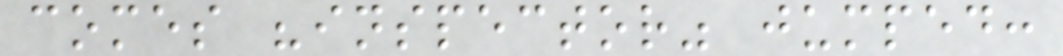comes "inspector" jumped:
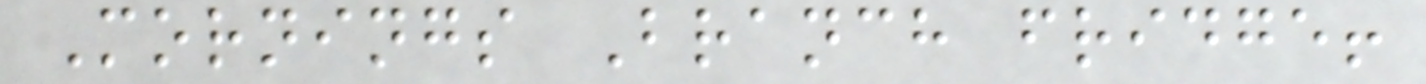Mornings Branch fridge!
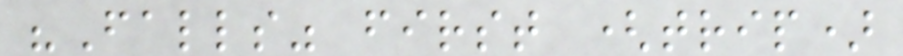"Falls" first (trip)
